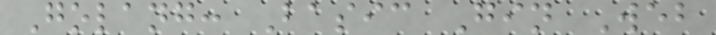Golang: Basic Gin Web
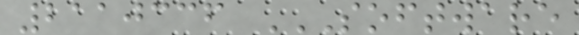2110336 SOFTWARE
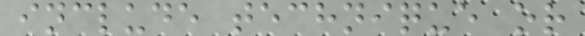include technique or
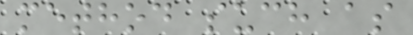method such as
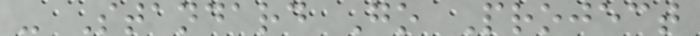- Standard Go Project
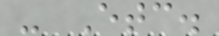- Etc.
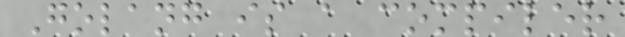Golang is a compiler
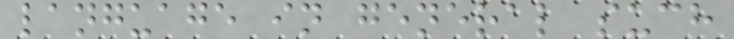language in general such
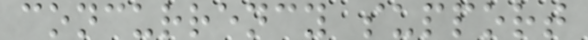concurrency support
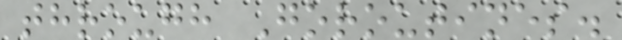through Goroutines.
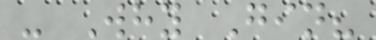- Why Gin?
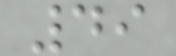49
